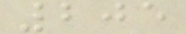205
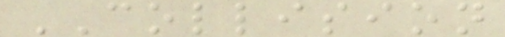COLLISION
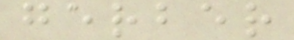gerber
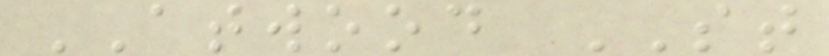ATWOOD ST
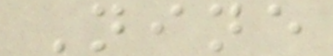Nine
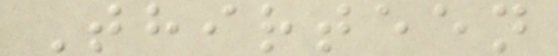Thirteen
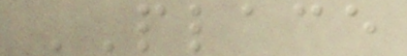PLACE
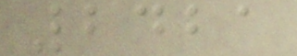2421
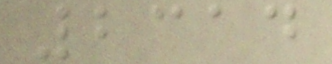2314
